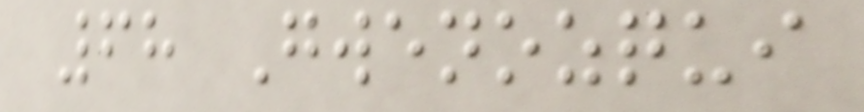68 Gwenozqui
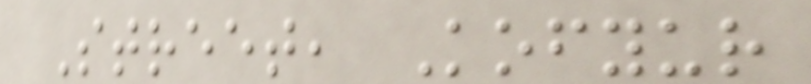Street, Kofyur
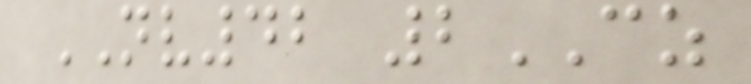NV42 2CZ
